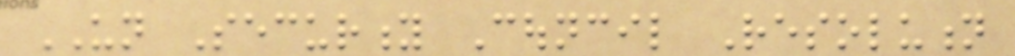UN Security Council Resolution
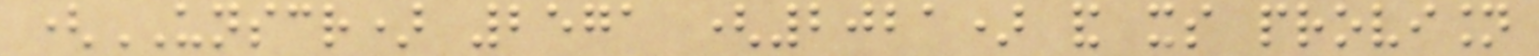(UNSCR) 2571 (2021) and its provision
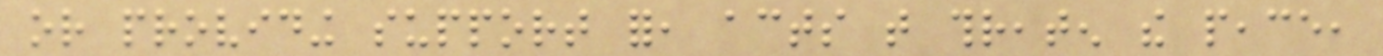or providing support for, acts that threaten the peace,
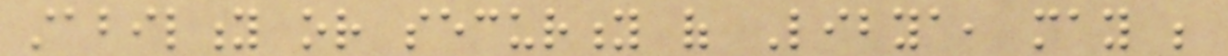stability or security of Libya, may be
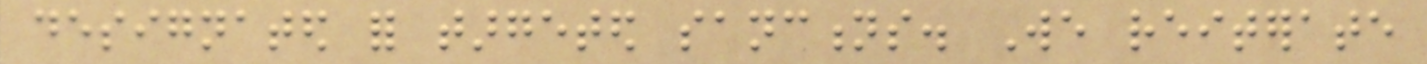designated for targeted sanctions. We reiterate
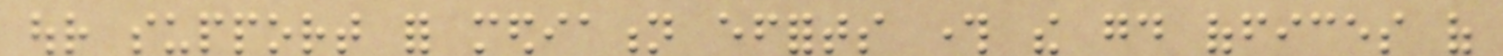our support for mediation efforts through the good offices of
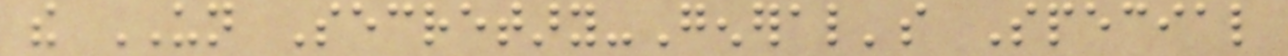the UN Secretary-General's Special
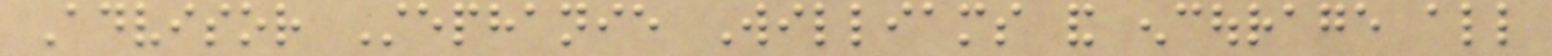Advisor Stephanie Williams and encourage all
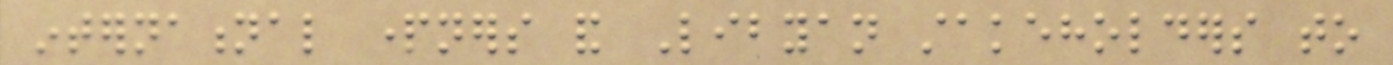international partners and Libyan stakeholders to
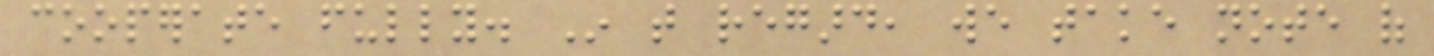cooperate fully. In that regard, we take note of
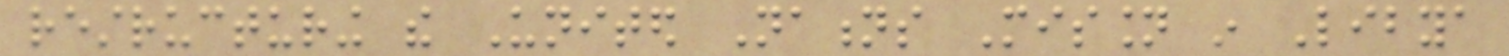restructuring the United Nations Mission in Libya
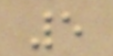5
